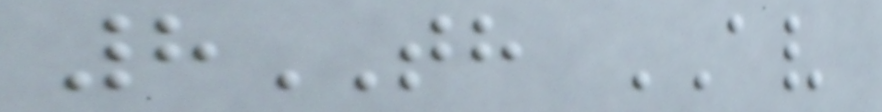8TH AV
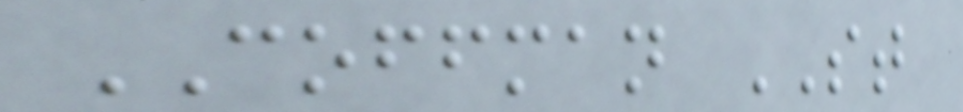COFFMAN ST
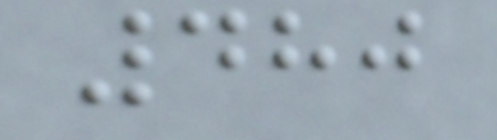480
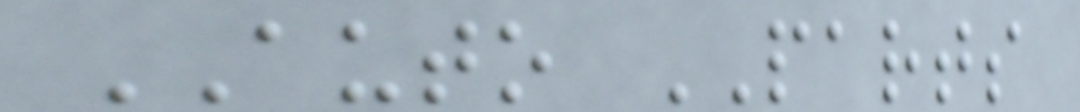AUTO PARTS
